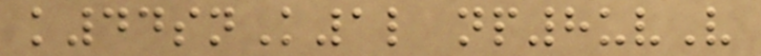k44snK1l np8uvV
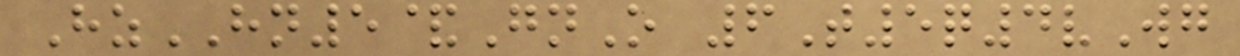HzHN5&GnO 6T5q4vWg
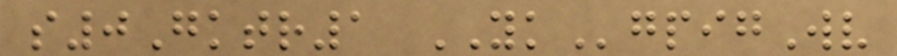s0Gktr1 YKgpigWv
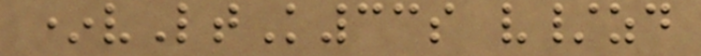*vLtK33s v/zd
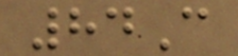84C
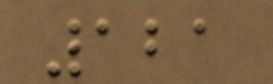121
